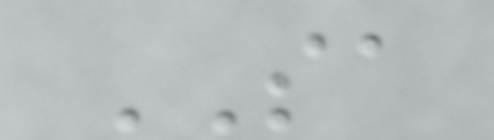SA
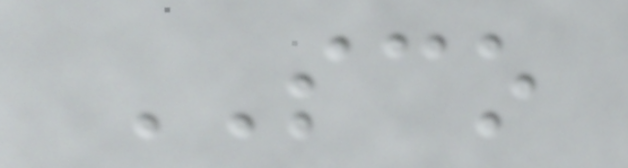SCO
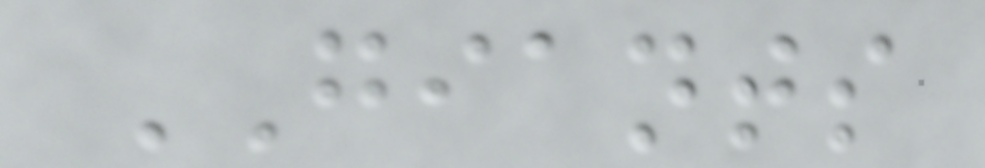GIANTS
